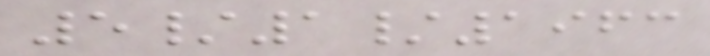5/1/1963
